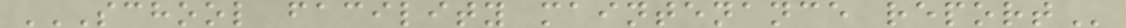SCHOOL FACILITY MAINTENANCE REPORT
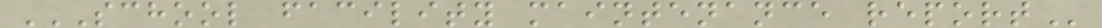SCHOOL FACILITY MAINTENANCE REPORT
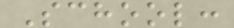School:
